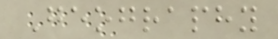Geography
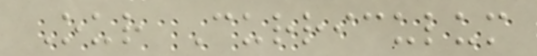Our Curriculum
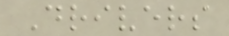Drivers
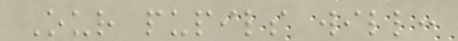Our pupils will:
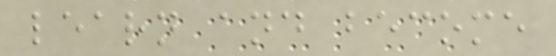learn and become
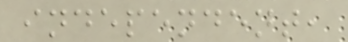independent,
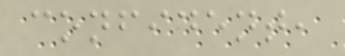confident,
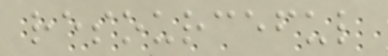resourceful
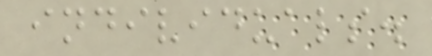individuals.
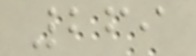269
